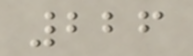226
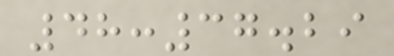48:37.29
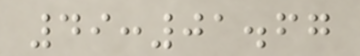49:01.67
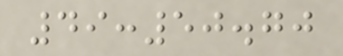49:50.70
